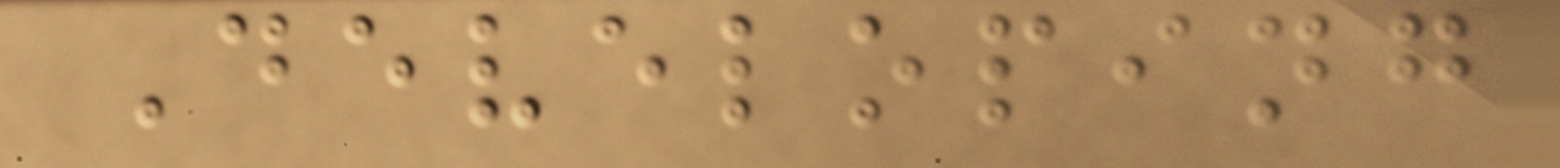Developing
